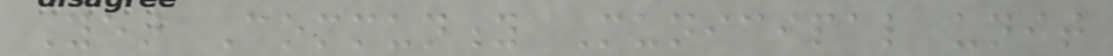Year Community Municipal unit
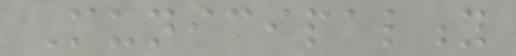Municipality
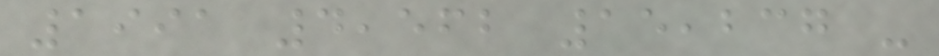1991 4,562 15,237 -
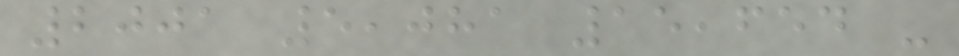2001 5,081 15,654 -
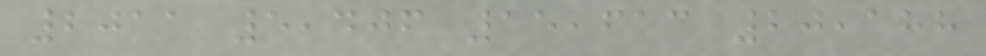2011 5,406 15,613 20,188
